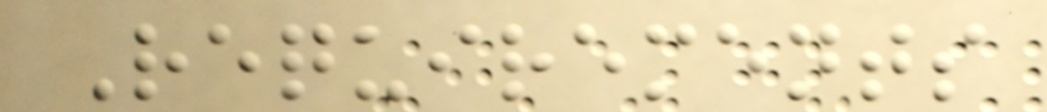Requirements
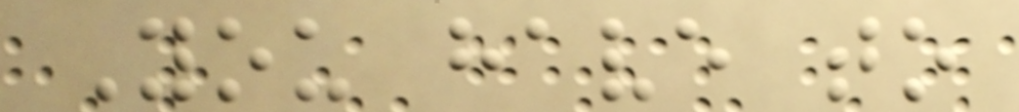You have to
